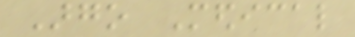Argo Medical
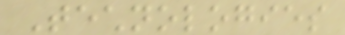Technologies
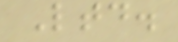Ltd.
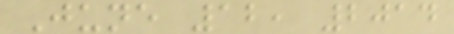June 12, 2014
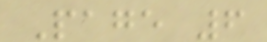Page 6
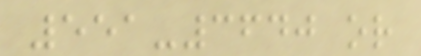551-3640 or
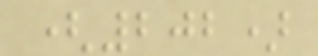(202)
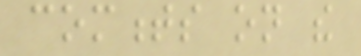comments on the
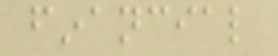financial
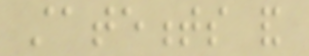statements and
